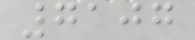7107
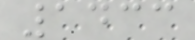1433
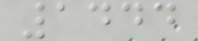1444
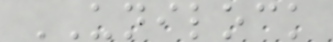UNILOCK
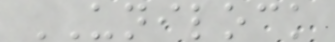UNILOCK
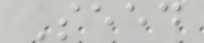Seed
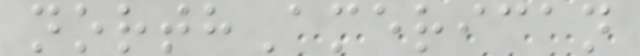northAmerican
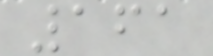161
